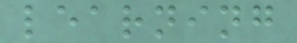learning
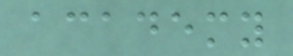academy
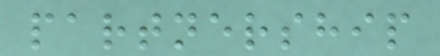partnership
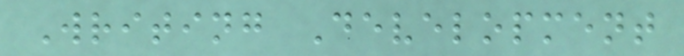Writing Development
